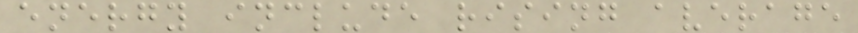energy include rising average
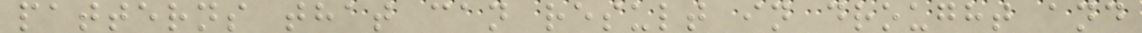patterns that can result in drought and
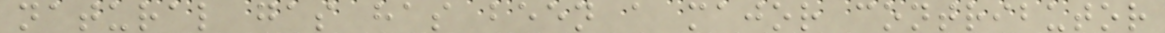natural gas has been a major contributor
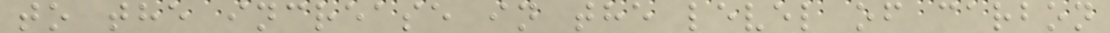to the increase in the level of carbon
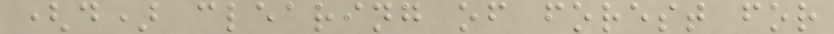(d) clearing of forest for
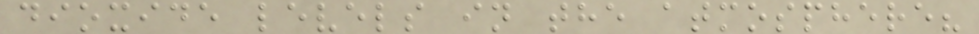dioxide levels in the atmosphere?
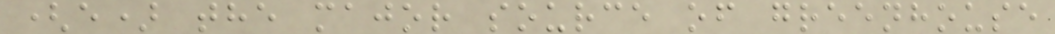(e) the major source of greenhouse
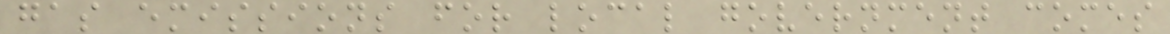gas emissions for local government comes
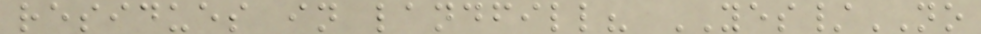residues in landfill? YES/NO
